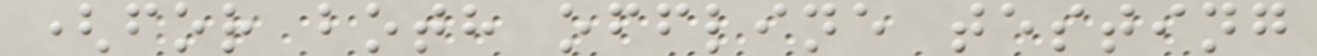(for both offline testing
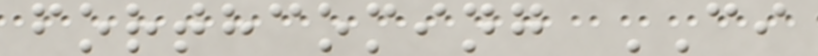forthcoming CI
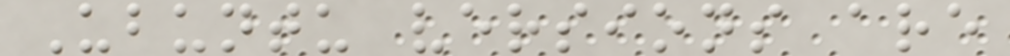Ubuntu versions are
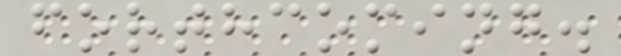forthcoming.
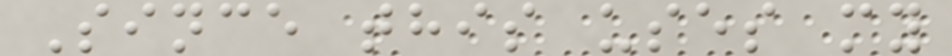Since this uses my
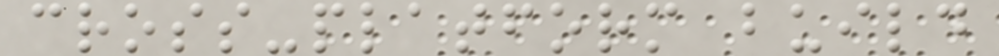cross-platform build
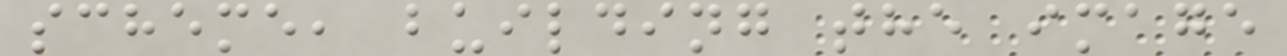scheme, building the image
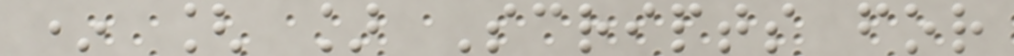* [ ] Scripts for
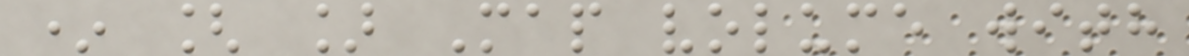* [ ] Map volume with
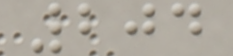204
